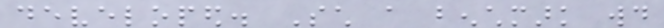developed. Such a benchmark would
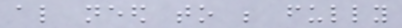also need to be fully
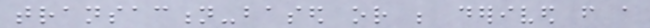transaction-based or be derived from a
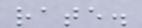rate.
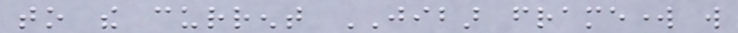to the current JIBAR framework will
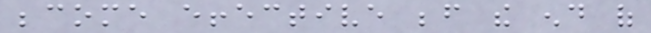become effective before the end of
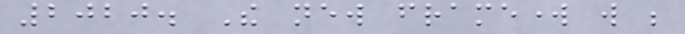2020. The new framework will be
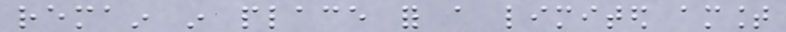remain in place for a limited amount
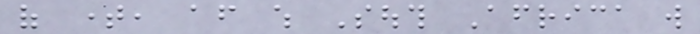of time, after which South Africa will
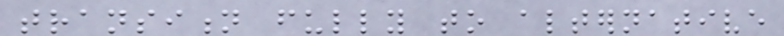transition fully to alternative
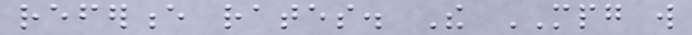reference rates. The MPG will
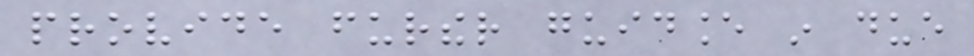provide further guidance in due
